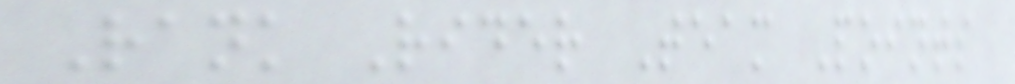Rank Rider Team Points
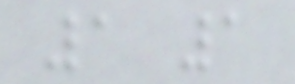1 1
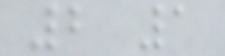2 1
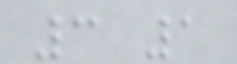3 1
